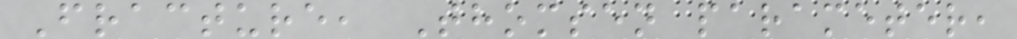Fracture, Thomsen parameter,
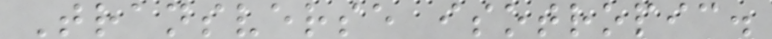Transverse isotropic.
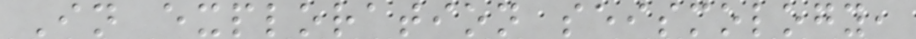In exploration seismology,
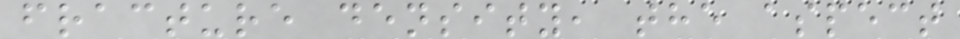fracture density, the aspect
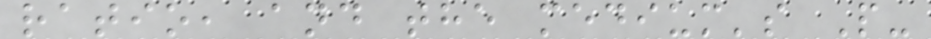ratio, and the medium's P-
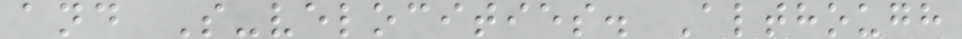and S-velocities. Although
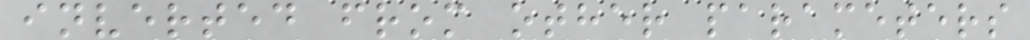inverted from other parameters
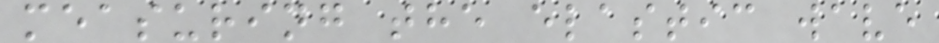measuring the elastic wave
